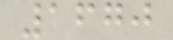1670
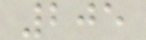205
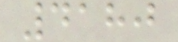4180
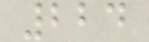224
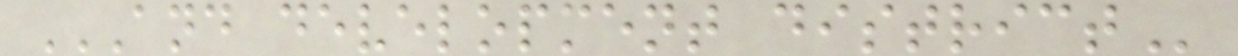AND DEVELOPMENT DISTRICT
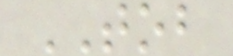TOB
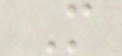M
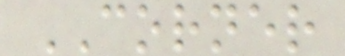CORNER
